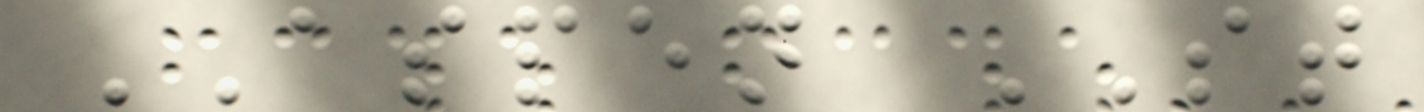ASPEN ST
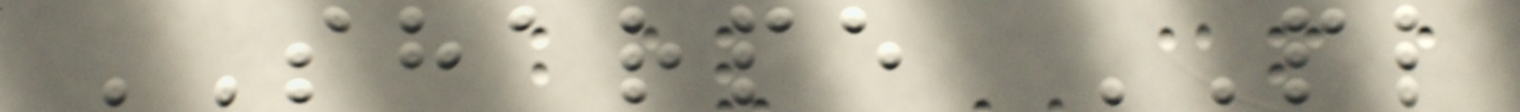SHARPE PL
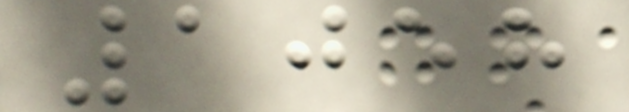1058
